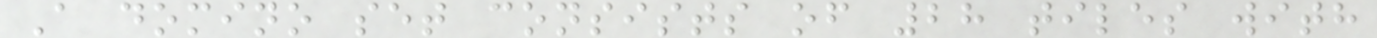A domino set consists of 28 tiles with
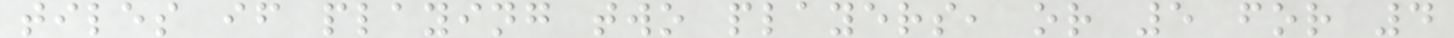tiles if playing two players, or 5 for 4
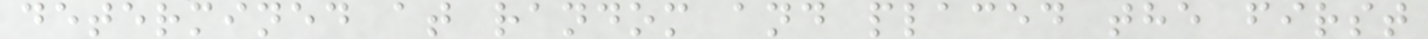determined at random and placed the first
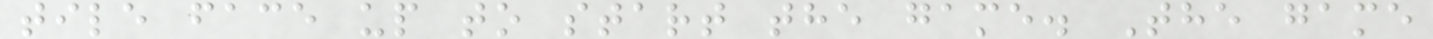tile face up to start the game. The game
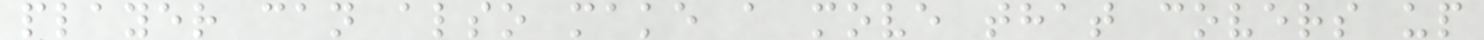player can also make a move that covers up
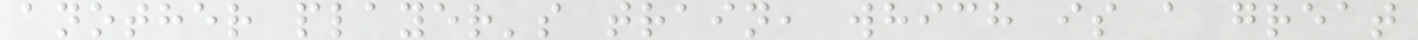another player's train, which is a great
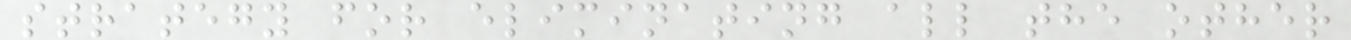strategy for eliminating all the other
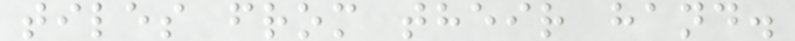tiles from their hand.
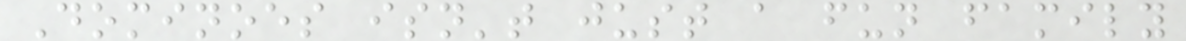Dominoes isn't just a fun family
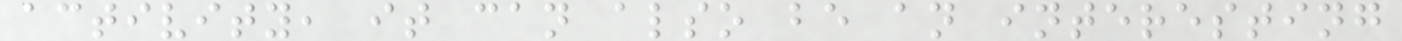activity, it can also be an interesting
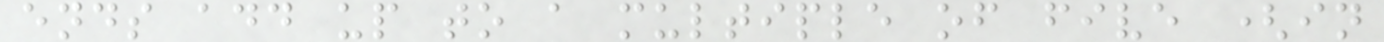ends add up to a multiple of five (in
